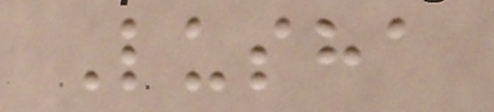Lusha
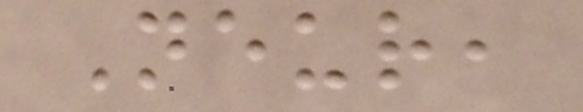Neur,
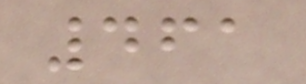461
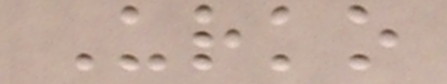Urko
